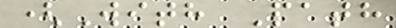(With Path
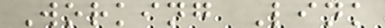Working Link
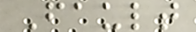Fault
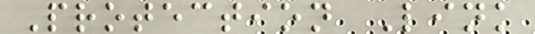Protection Link
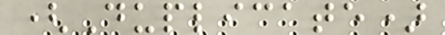(Duplicate)
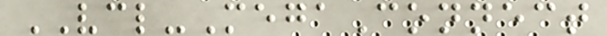VCL-MegaConnect
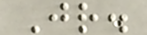Jr.
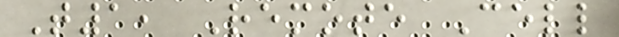T1, Remote Cell
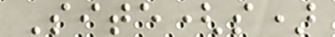Site(s)
